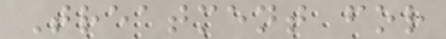Treatment for
